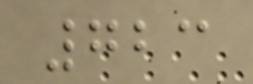723
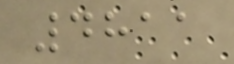4811
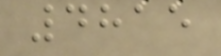4815
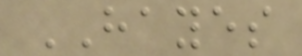HAYES
